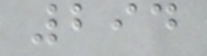294
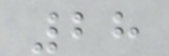28
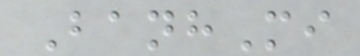BanhMi
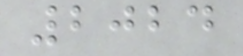2024
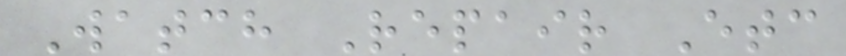Watch Repair Etc
